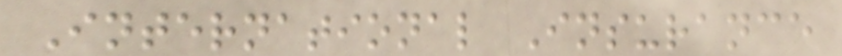International Insurance
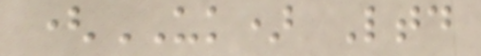(UK) Ltd
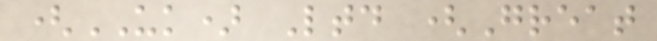(UK) Ltd (Great
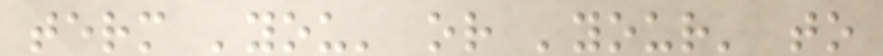term 'you' or 'your' to
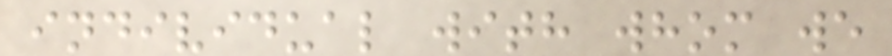individual with whom we
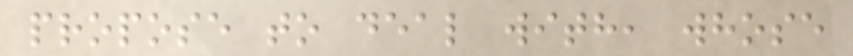propose to deal with, whose
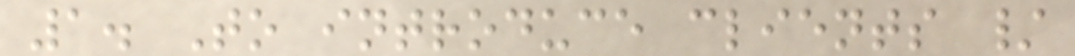1. To introduce clients /
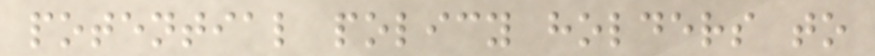potential policy holders to
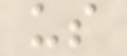us
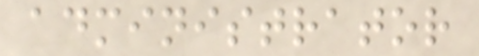administrator
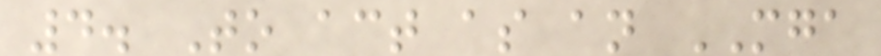4. To act as an MGA
